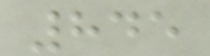845
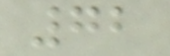72
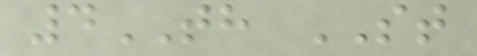4TH ST
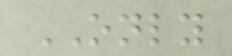ONLY
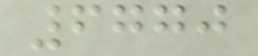6770
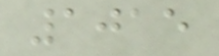1015
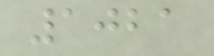1021
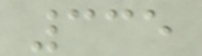335
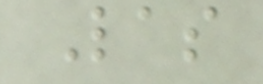Las
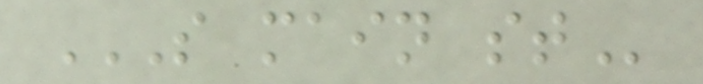S MAIN ST
